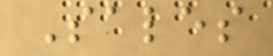Sales
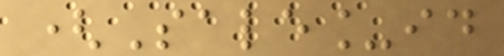(Sale_id
